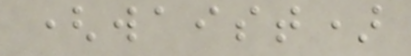(waist)
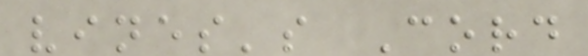vines's Cord
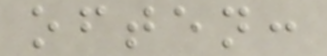often:
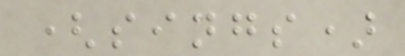(sings)
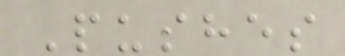Pushes
